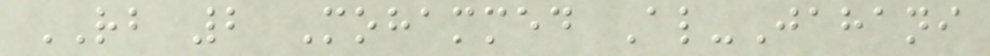RB 2 Mohammed Al-Jahani
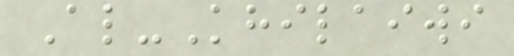Al-Khilaiwi
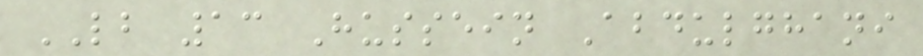LB 13 Hussein Abdulghani
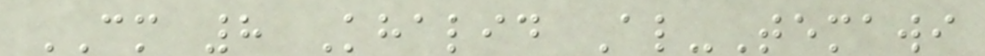CM 8 Khalid Al-Temawi
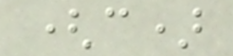(c)
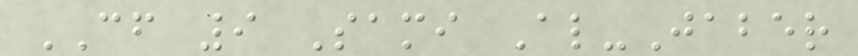CF 9 Sami Al-Jaber
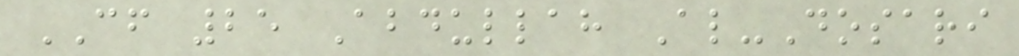CF 25 Abdullah Al-Dosari
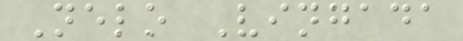Nelo Vingada
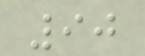90
